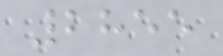2855
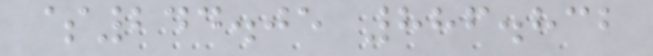$244.05 886.832
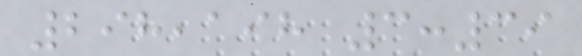298,198 3:39
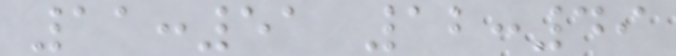11:51 12:49
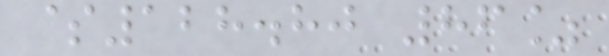$128.80 86%
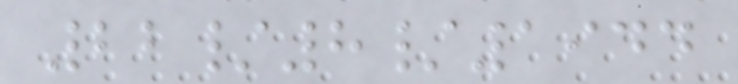22/8/1944
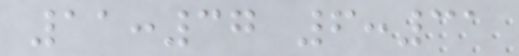11:37 6:31
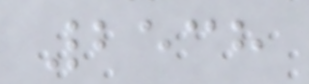2538
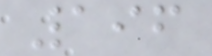196
